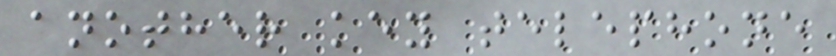another key telephone
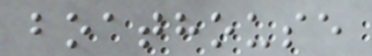boathouse
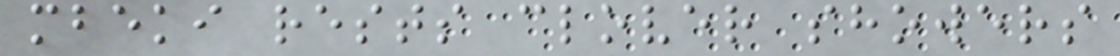mbeki rests clover showers
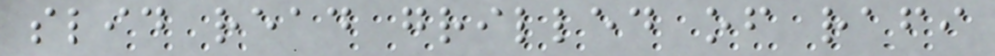slid read grilled of rafi
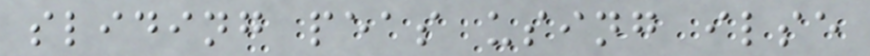sliding peas using ilse
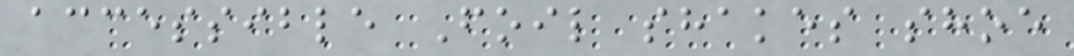accessible Foil shakes shoe
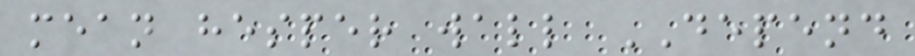mean hesper wall DEPEND
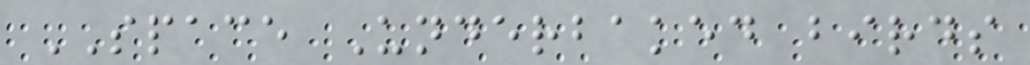SPACE Underbaked birds
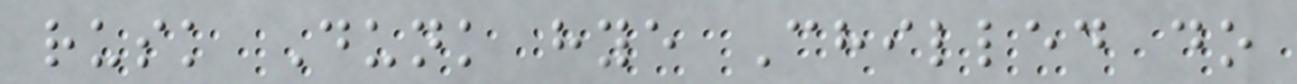rusk Dunk hye Chilled do
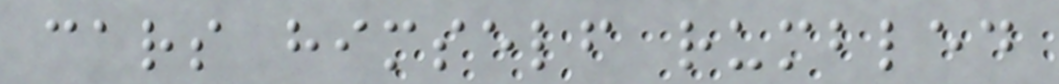cars himself rumbled
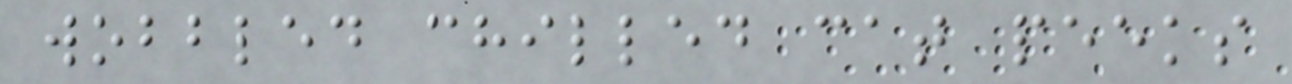wobbled chilled cat peeks
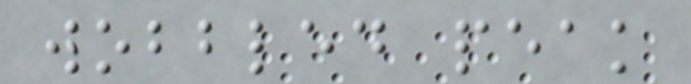wobbled peak
